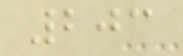203
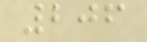206
